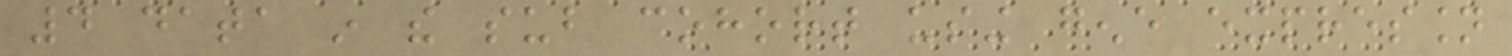4 data in the sub cohort using gene expression
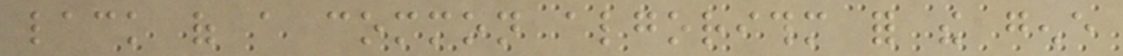lack of a common algorithm for the gene
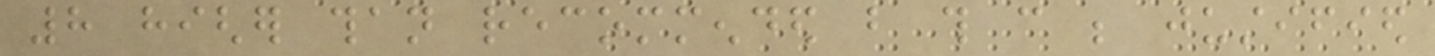8 higher than recommended but this can be justified
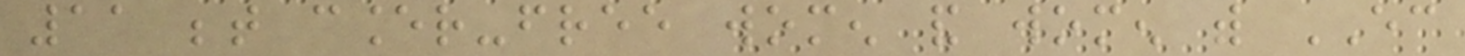11 between cancer-free women and women with EC
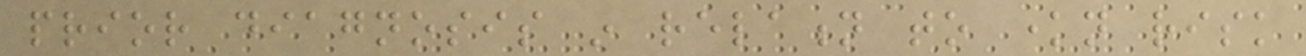prior diagnosis in relation to known risk
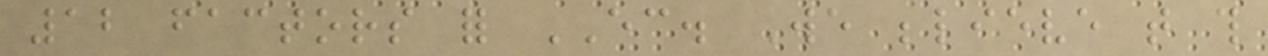12 factors for EC. We believe that this
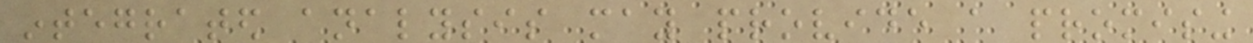integrated analysis may provide a promising
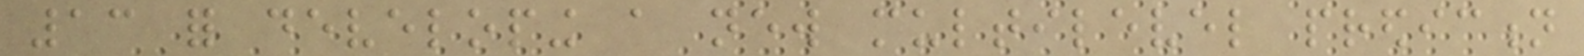13 for developing a new multilevel prediction
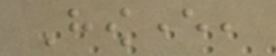However,
